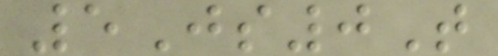5Js0T
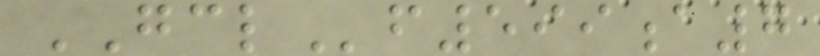GCLf599a7
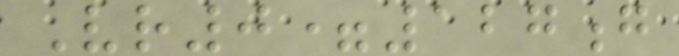Vr0=127g
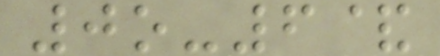0o-6&
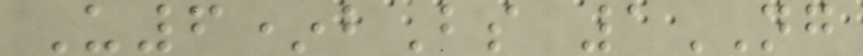U6*bBs 1NG
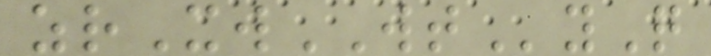zrXwWTyQ
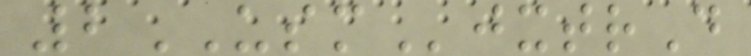2USMjxtrD
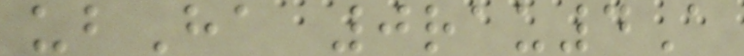ubHa 0rau4A
